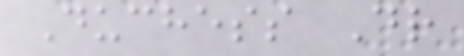Duchess Dr
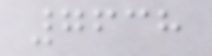7638
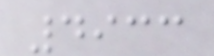4933
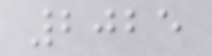2025
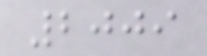2009
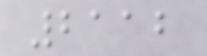2112
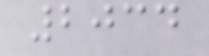2034
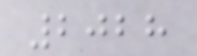2028
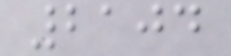2104
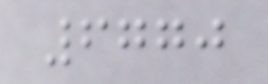6770
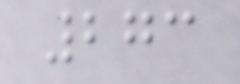273
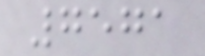7571
